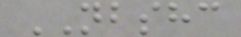NBSHC
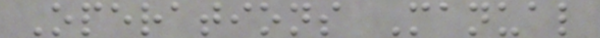Operations Manual
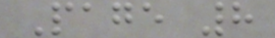Page 8
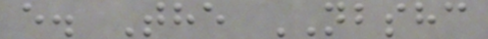e. The NBSHC
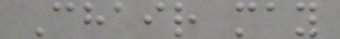Chair may
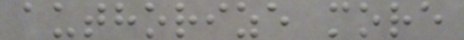authorize more
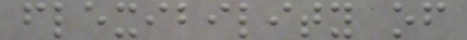flexibility of
